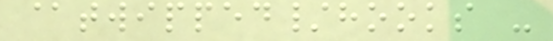@twipped/hooks -
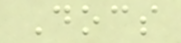Docs
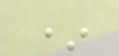*
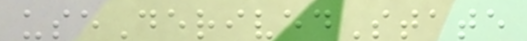useDerivedState
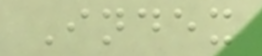Index
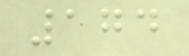174
